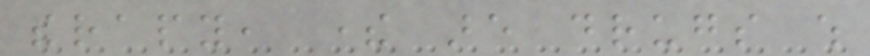therapy, there are drugs which
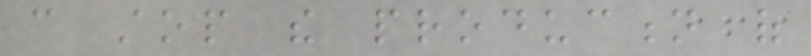can stop the production of
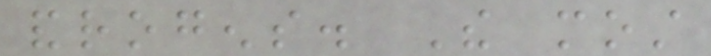androgens. The most
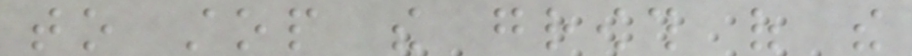to stop the growth of the
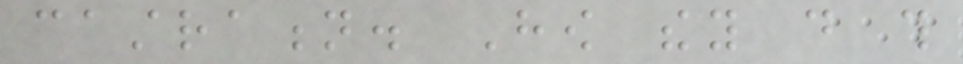castration. How they do this
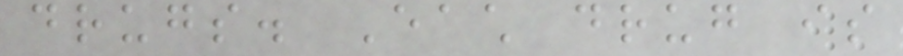drugs. Each drug is
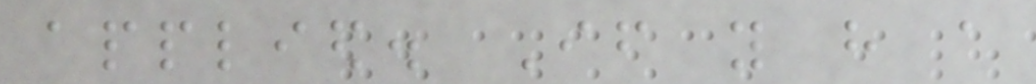applied. If you have a
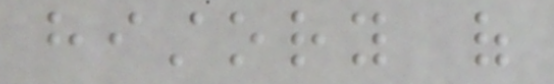history of
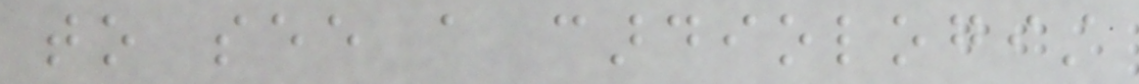to see a cardiologist
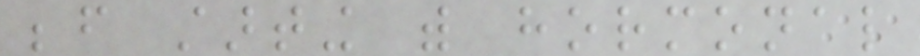before starting with hormonal
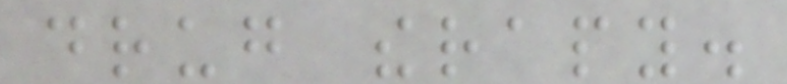drug therapy.
